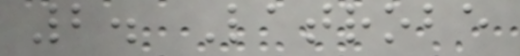2. Latrobe
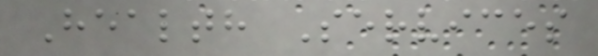Health Services
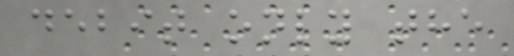debit only the
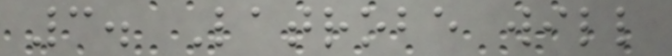3. Latrobe will
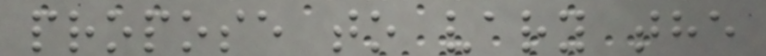propose to vary the
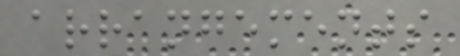arrangements
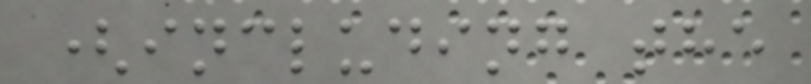(including the
